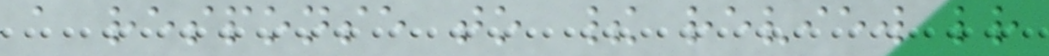a response to their review letter
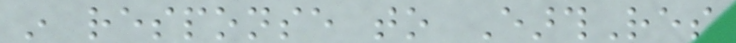in response to EarthRes
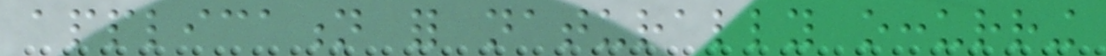application for naturally occurring
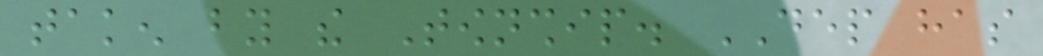taken by the Township. DEP has
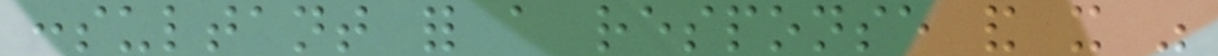consultant for a response and it was
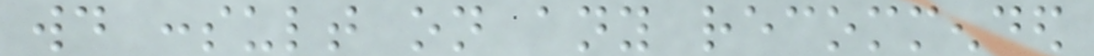would consult on any recommended
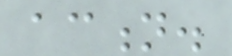action.
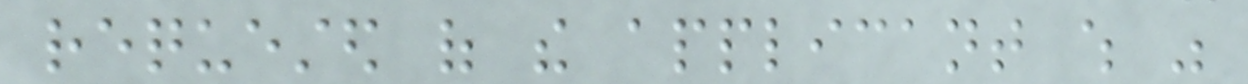requested of the applicant which was
